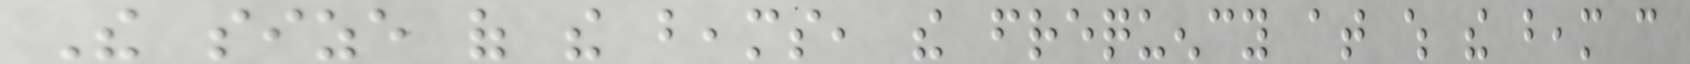The size of the beams, the frequency at which the beam can
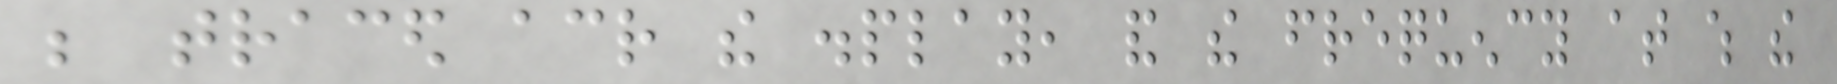be traced across the display, and the frequency at which the
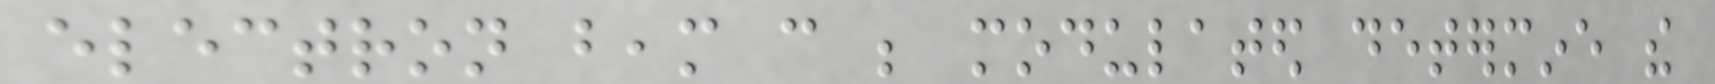electron beam can be modulated determine the
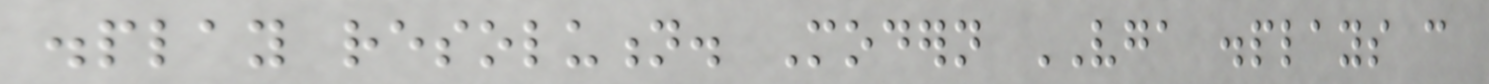display resolution. Modern VGA displays can
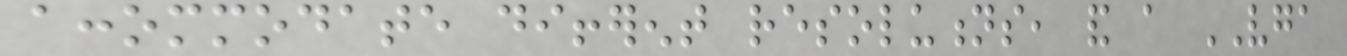accommodate different resolutions, and a VGA
